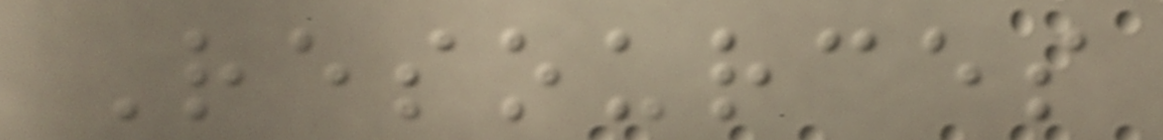Resources
